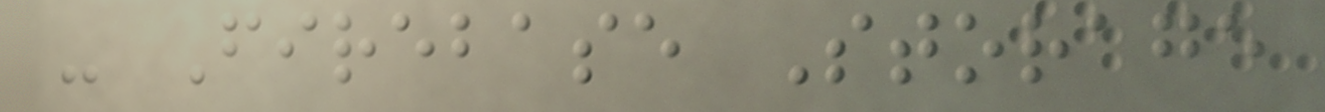- Firebase Storage
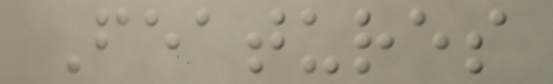Features
